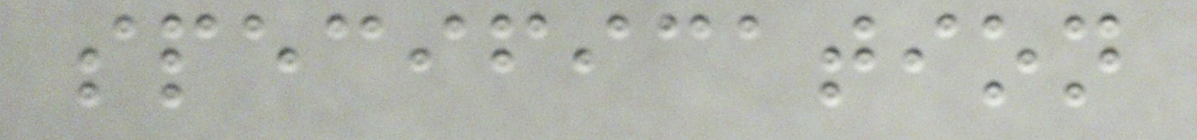specification
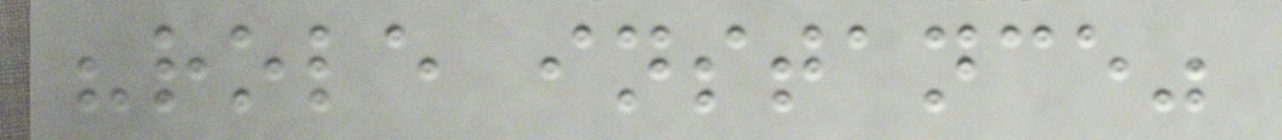"role instance"
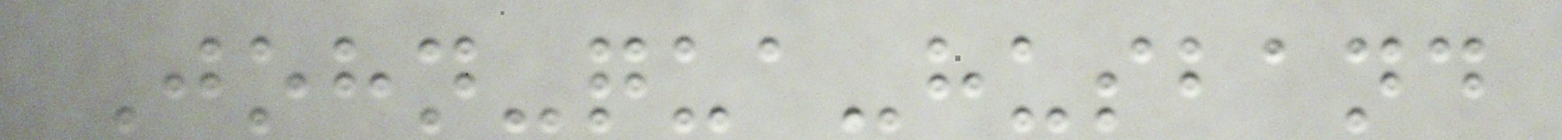John-qua-husband
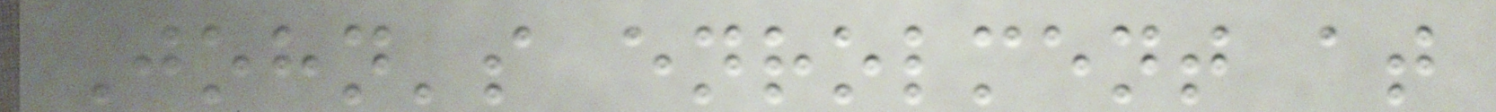John's enrolment at
